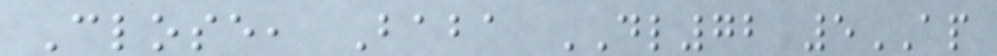Close, Baba DL72 5AP
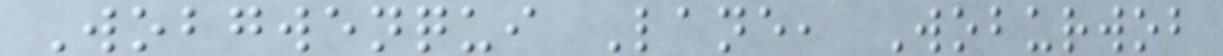Wobgwenqui Lane, Woburwob
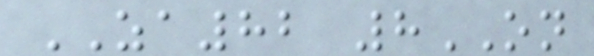ZA82 8ON
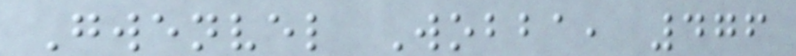Gwenvel Wobba, 476
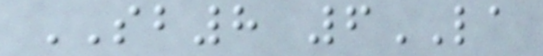SB8 6LA
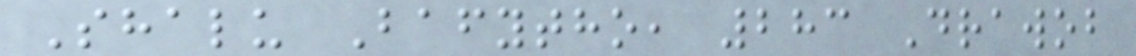Shalu Bafytho, 283 Drawob
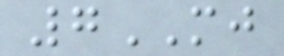7MJ
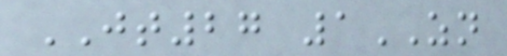JT27 1ZN
